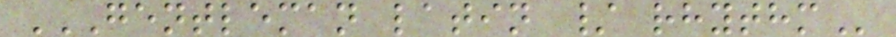GENTLEMAN LATIN / RHYTHM
